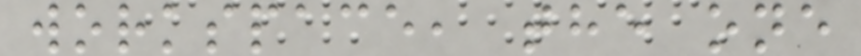workspace, the one
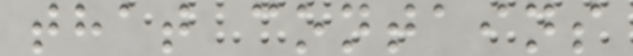that contains
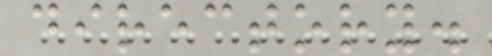directory.
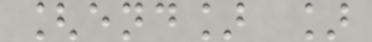[end] ]
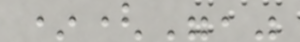*(","
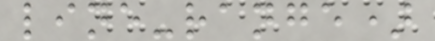line-range)
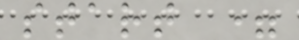start =
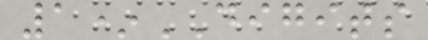1*DIGITS
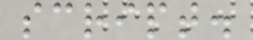script.
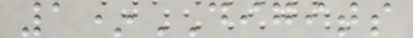1*DIGITS
